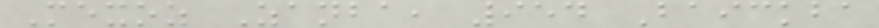Mexoz Zanba, 954 Baickba
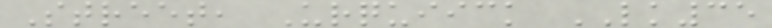Street, Urquiick LK35
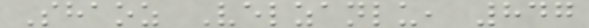Shaoz Velzanlu, 847
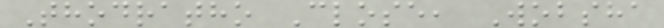Thodratho Close, Wobsha
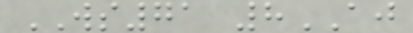WS71 8AJ
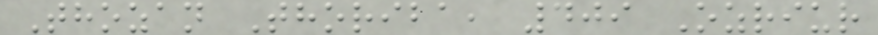Thozan Thoriba, 409 Ozriur
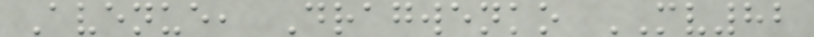Avenue, Dragwenko MV82
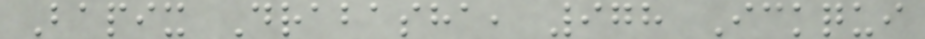Bapix Drabasha, 978 Ickqui
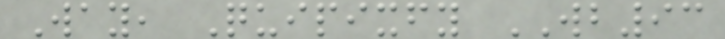Way, Quipixfy WB93
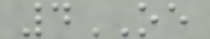4OE
